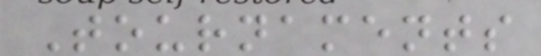Tournaments
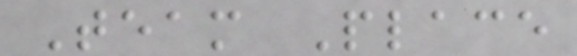Team Place
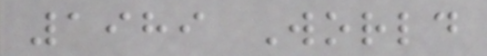1989 World
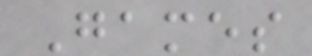Games
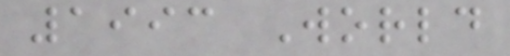1993 World
